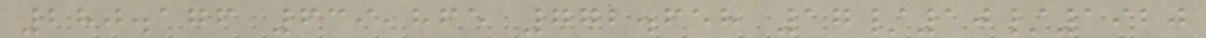280.176 639,865 772.658 17/10/1920
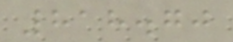818.70
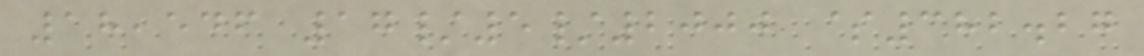18,546 17/5/2000 $382.27
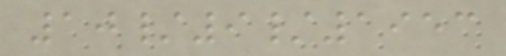10/9/1953
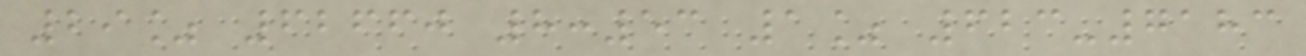29% 62660 8:53 1% 623-7183
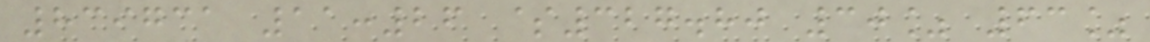839731 11:26 $327.80 30% 63%
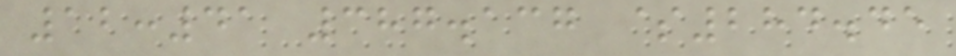12:41 387.137 $284.45
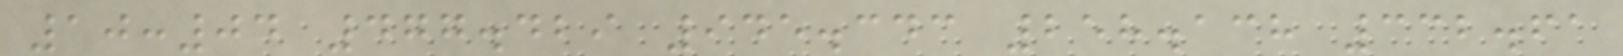10:04 477.429 945.343 258.138 332.61
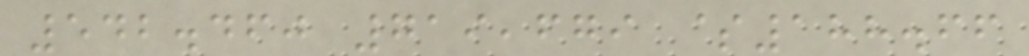542.460 719,679 $188.66
